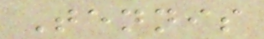Tennis
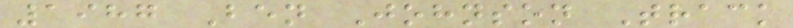1987 Ben Johnson Track
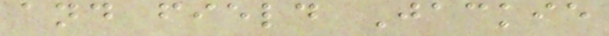and field Jackie
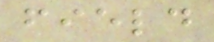field
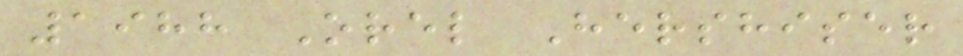1988 Orel Hershiser
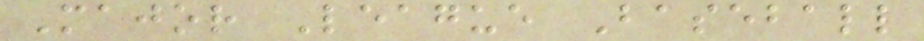Major League Baseball
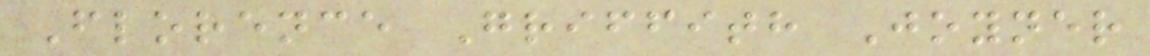Florence Griffith Joyner
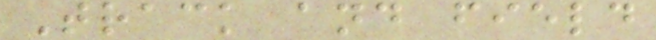Track and field
